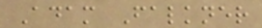Adam Falkner
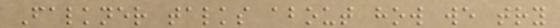Falkner talks about how we try
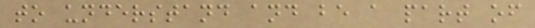to understand and be a part of
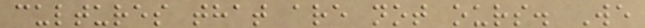cultures that are not ours. We
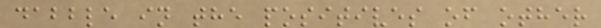dabble in the positives of other
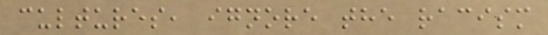cultures, ignore the racism
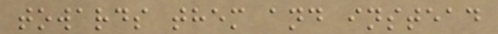towards them and instead
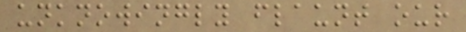unknowingly flaunt our
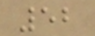52
